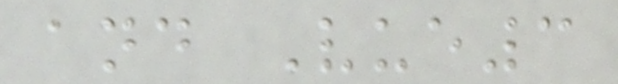and Vue3
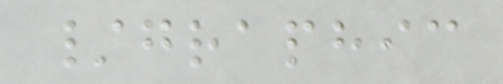/graphic
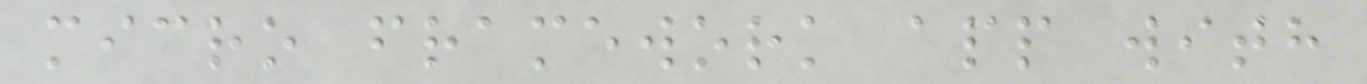micro framework app with
